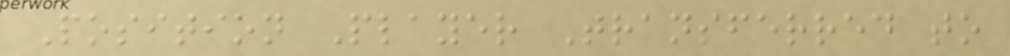Position Player Transferred to
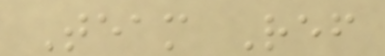Team Ref
